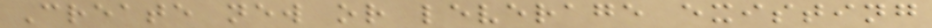Create new or leverage existing
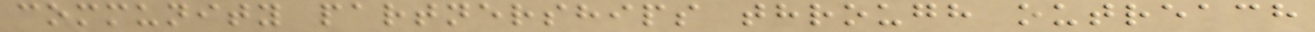community partnerships through outreach
